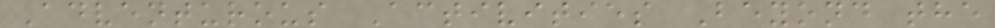Adventurous Activities Beyond the
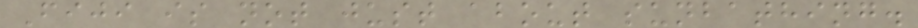Fiji is not just about sunbathing.
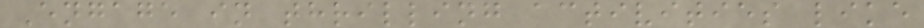Engage in thrilling activities like
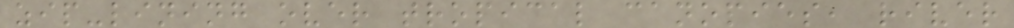zip-lining over tropical canopies, river
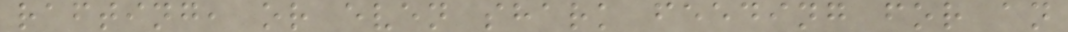rafting, or even shark feeding for an
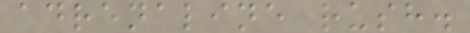adrenaline rush.
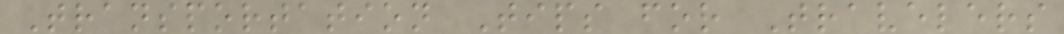Transportation Tips for Travelers
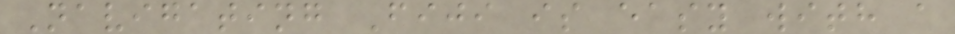Navigating Fiji is easy with a
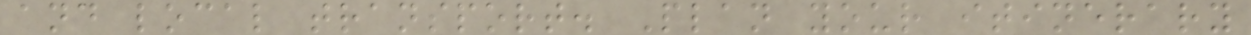and local transport. Plan your itinerary
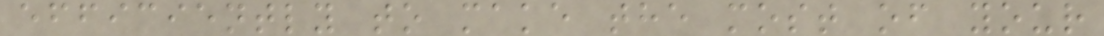efficiently to make the most of your
